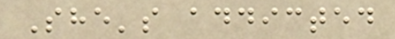She's addicted
